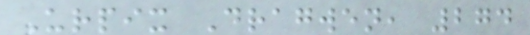Urpix Dragwen, 274
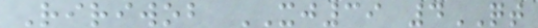Ririwob XJ39 4QT
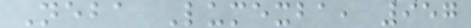Neba Lumexba, 957
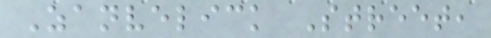Zanvelick Street,
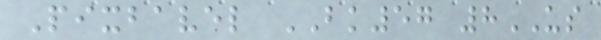Pixbavel BK57 8US
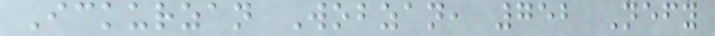Ickurzan Wobzan, 752 Nefy
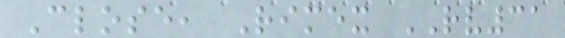Close, Rimex RV31
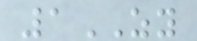1ZY
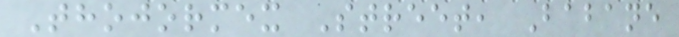Thojormex Street, Babane
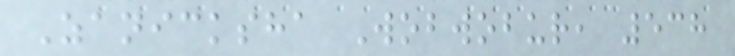Zanicksha Wobwobur, 538
